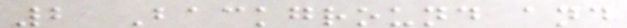2 Background and
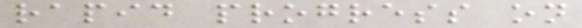rapid progress on
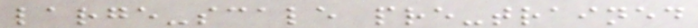large-scale pre-trained
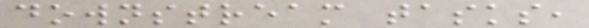downstream tasks,
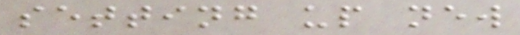setting up new
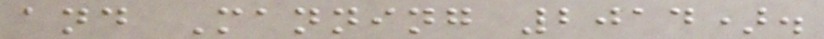and Manning 2014).
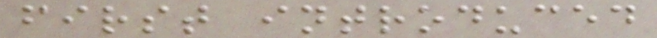first introduced
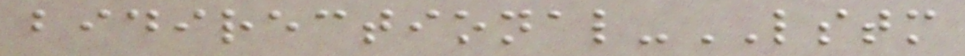bidirectional-LSTM
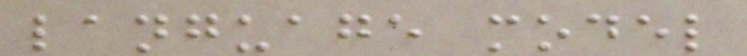language model
